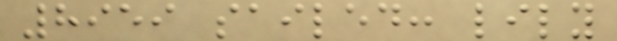8959 sailed: lily
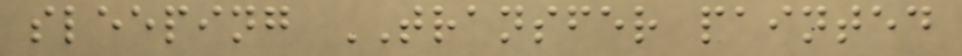sleeping TRANSFER painted
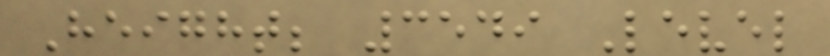Height; 3549 Level
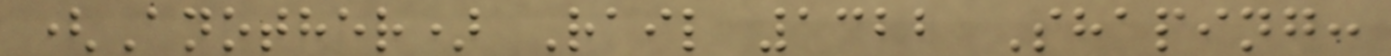(Another) Rail 1322 Shaping:
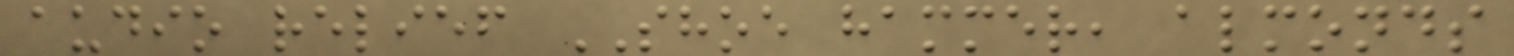audio relief SHOE hammer, almonds
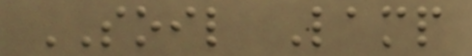SOIL Lamp
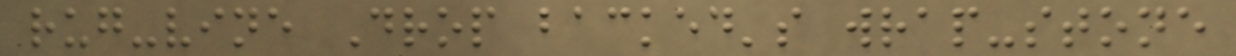rug-vine Drop backed's wrap-stone
